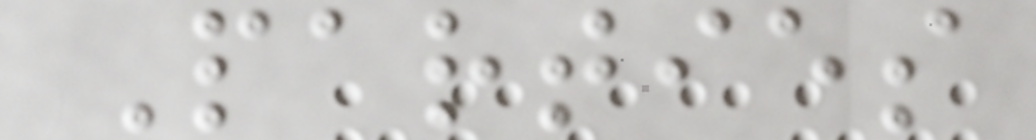Parties
